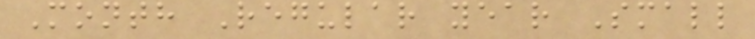Month Regular year Small
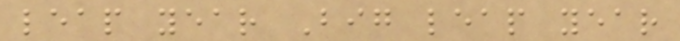leap year Big leap year
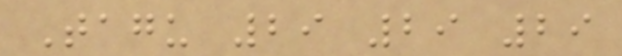Tagu 29 29 29
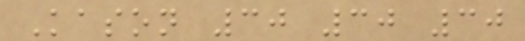Kason 30 30 30
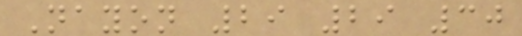Nayon 29 29 30
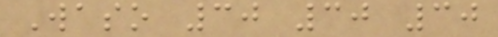Waso 30 30 30
